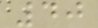40
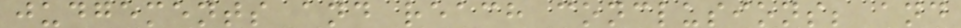judgements and reach conclusions; and
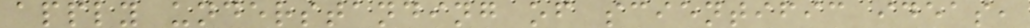apply understanding of scientific ideas,
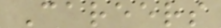Careers
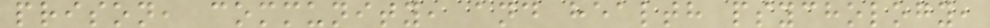prison, community, and health psychology,
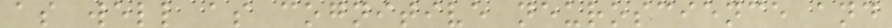as well as cognitive neuroscience and
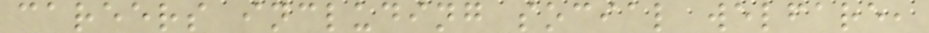careers including social welfare,
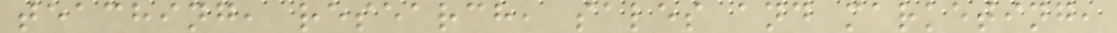teaching, research, sales and marketing,
